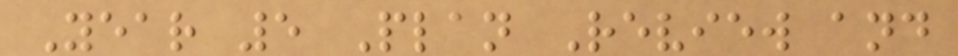Year 5 Plan Review and
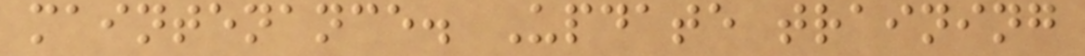maintenance. Update training
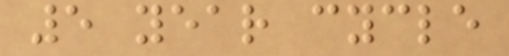5 year cycle
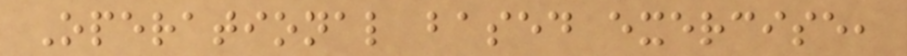Operational based exercise,
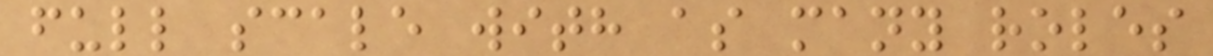full scale with as many roles
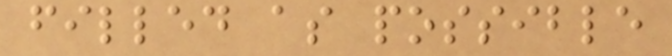filled as possible
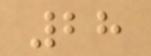28
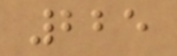225
